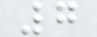7
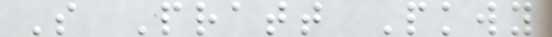S Pratt Pkwy
